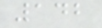142
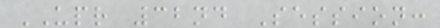UPR 32nd Session:
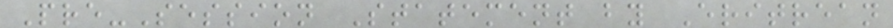Pre-Session Statement by Eritrean
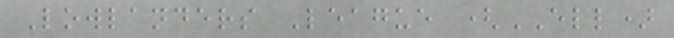Lowlanders League (ELL)
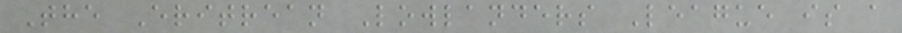The Eritrean Lowlanders League is a
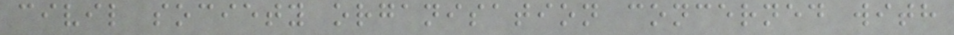civil society organisation concerned with
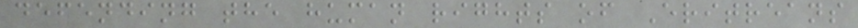defending the human rights of Eritreans
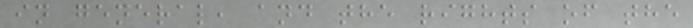in general, and the rights of the
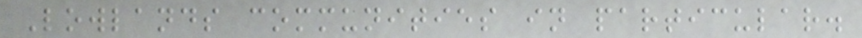Lowlands communities in particular.
